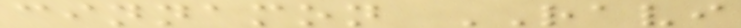cinnamon RAVI
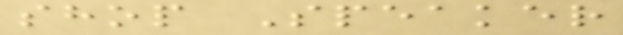shop Speaker
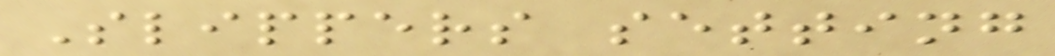Slippers setting
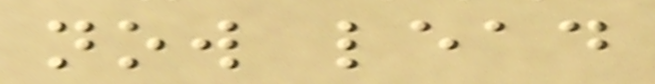now lead
